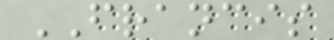FRANCIS
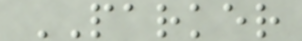PARKER
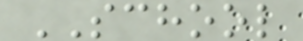SCHOOL
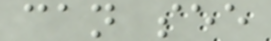can see
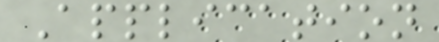Application
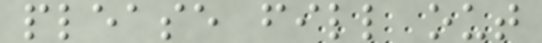please fill out
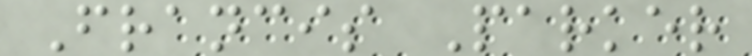Francis Parker
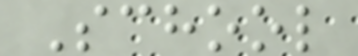School
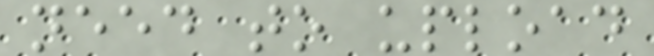need to upload
